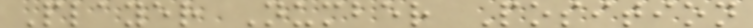Player Number Position
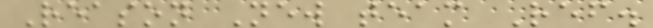Reason New team Ref.
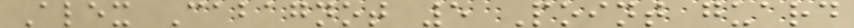Alex Cabagnot 5 Point guard
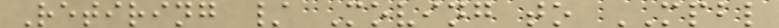Retiring / Moving to MPBL
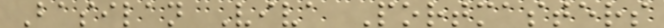Basilan Viva Portmasters
